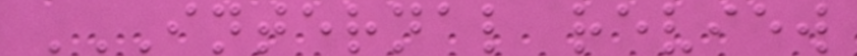INTERNAL REVIEW
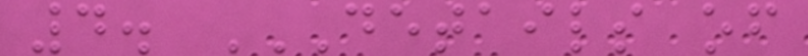4. DETAILS OF
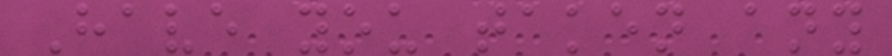Have you taken any
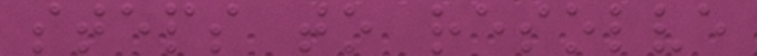steps to resolve
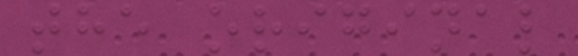the original
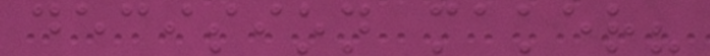decision maker?
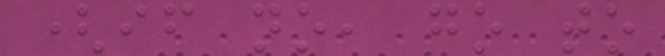(if no, go to
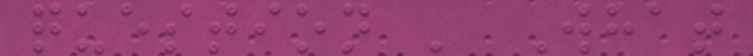question ' What
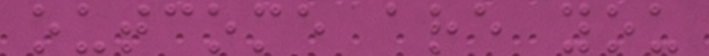outcome are you
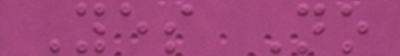Yes No
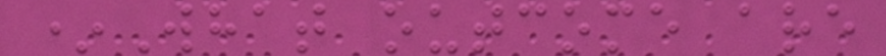*What outcome are
